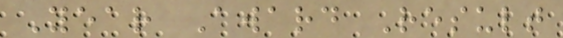Year Award Result
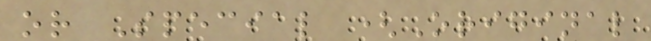or Special (Original
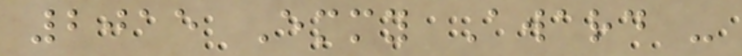2015 Emmy Award -
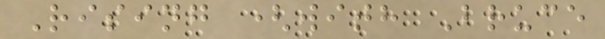Rising (with Bruce
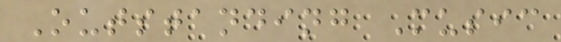Outstanding Music
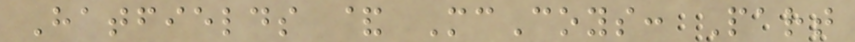Hatfields & McCoys: Part
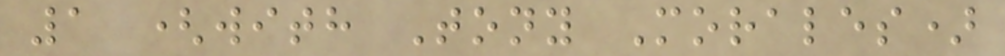1 (with Tony Morales)
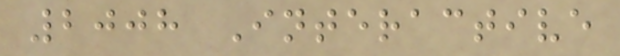2008 Interactive
